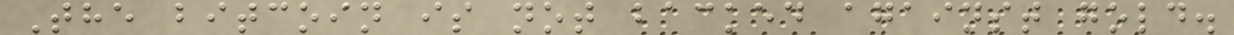The bitcoin is not backed against gold.
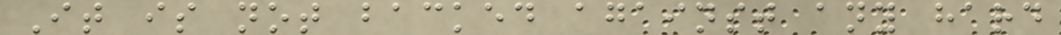It is not backed against any hard
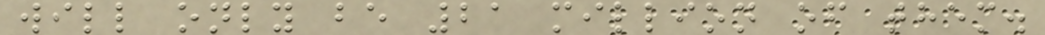will only be 21 million of them.
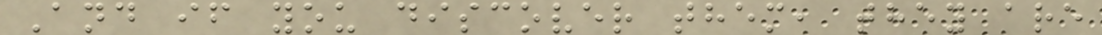And if you discover them, they are
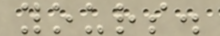yours.
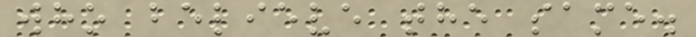who believe the same.
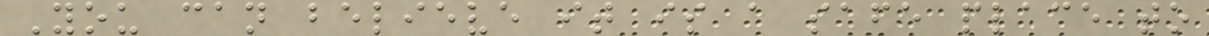You can believe it is a safe place to
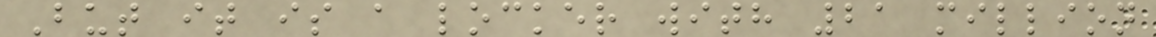But it is a locker with 21 million
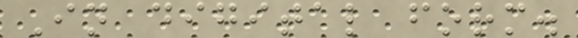In digital form.
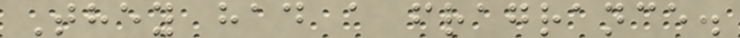They had a fragrance.
